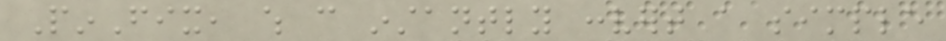PinFix, which can instantly convert a simple
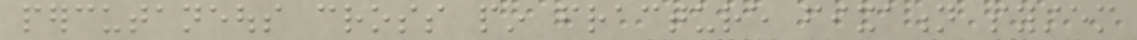percutaneous cross pin fracture fixation system
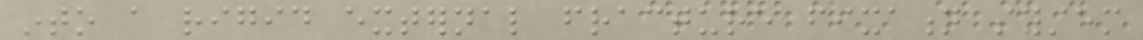into a rigid external fracture fixation system
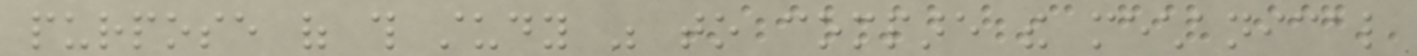purpose of this study was to compare the mechanical
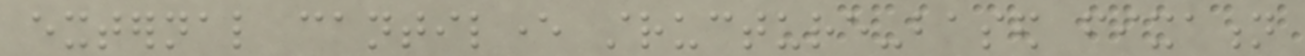external cantilever structure-based fixation
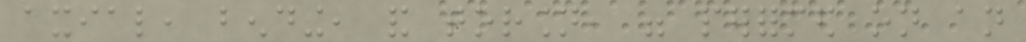axial, bending, and torsion, were performed on an
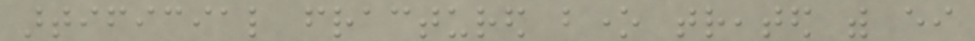artificial fractured bone treated with either
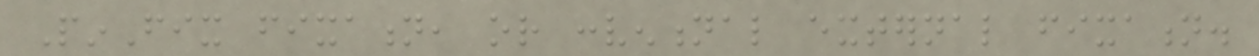PinFix fixation, or conventional external fixation.
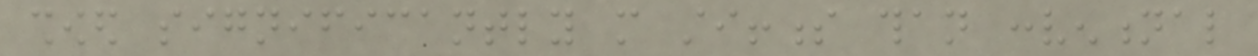showed significantly more stiffness than conventional
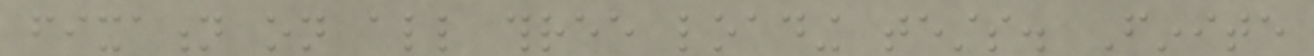fixation on all three loading tests. Finite
